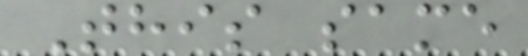This same
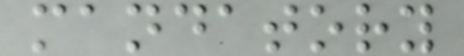mandatory
